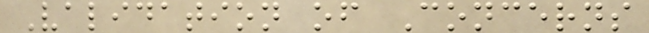Validation of Concerns
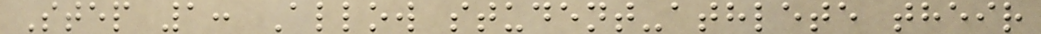Step 1: Allow student-athlete their
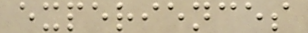experiences
